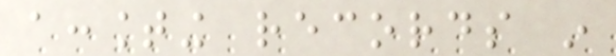accounting records in
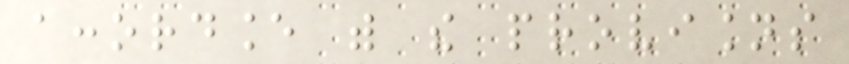accordance with the provisions
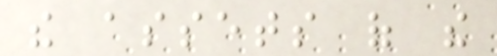the assets of the
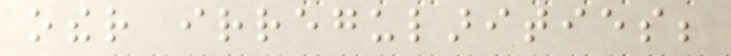other irregularities;
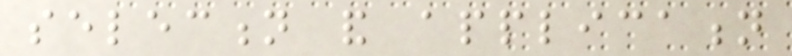selection and application
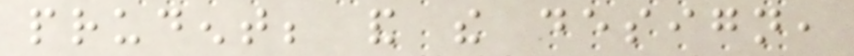prudent; and the design,
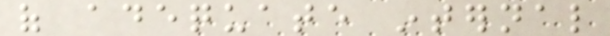of adequate internal
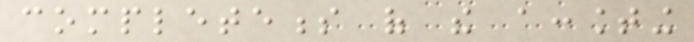completeness of the accounting
